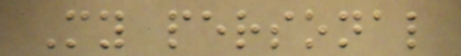My personal
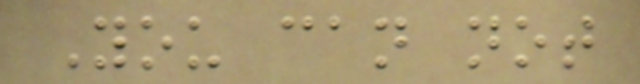You can not
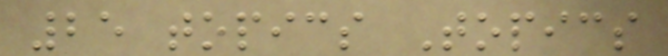25 topics Topics
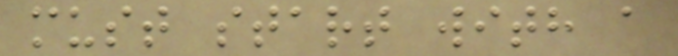must start with a
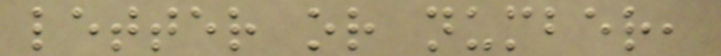letter or number,
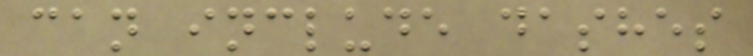can include dashes
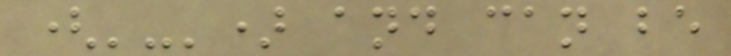('-') and can be
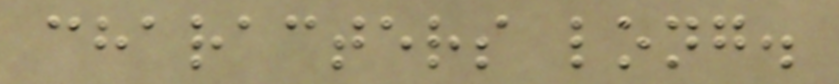characters long.
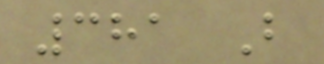381 B
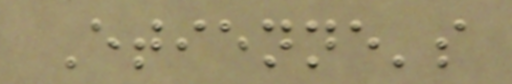Etienne's
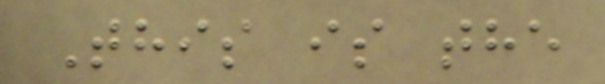This is the
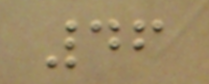46
